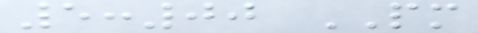5:00 PM
